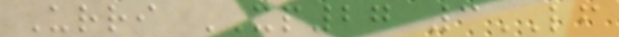Urri XP27 3LF
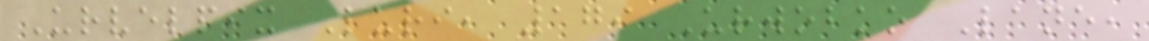Urvelpix Luri, 179 Urwobko Lane,
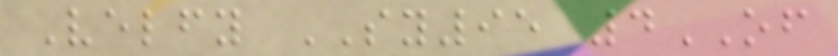Velfy SY95 4OF
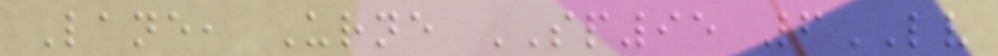Lane, Urne SP95 6LV
